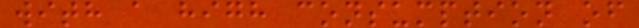with a high consumption of
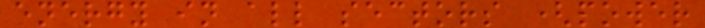energy in all sectors (power
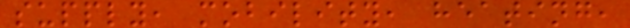supply, mobility, heating,
